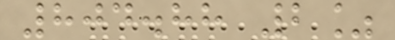804.88 2%
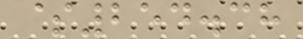$254.38
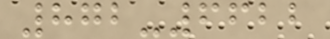872-6622
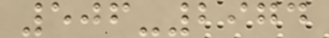506-2974
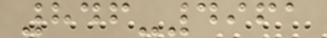846-4961
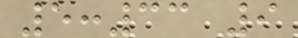5:33 9
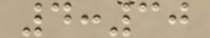4:30
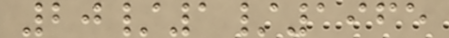20/1/1965
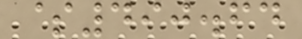$490.64
